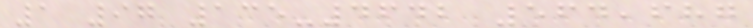1 97 135-4642 564,687
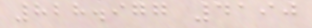828.977 4190
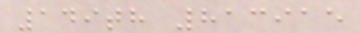149th 813915
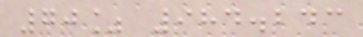70% 984.243
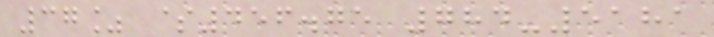37% $456.75 784-5181
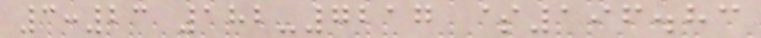3:23 182-7217 $196.83
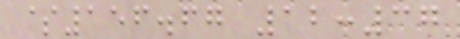$156.67 12:37
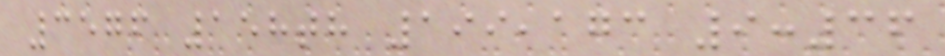3576 158th 199,173 9:36
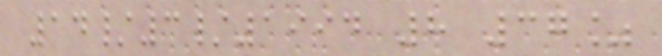14/3/1994 8 37%
